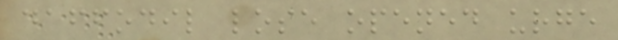daffodil lose opened urge
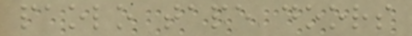paolo tape doors
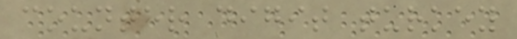counter digit turkey
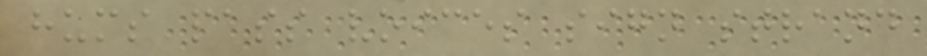hums pass voices sign strand
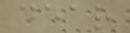dear
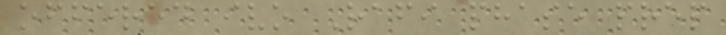offered ivo Rafi phase prep
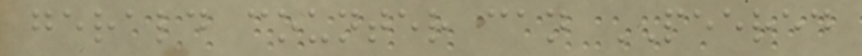gerald counter can PEERED
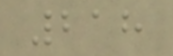218
